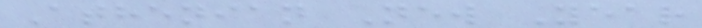Athenian New Year
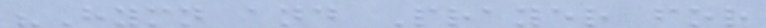"Hymn and Prayer for
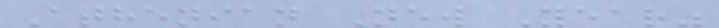Athenian New Year"
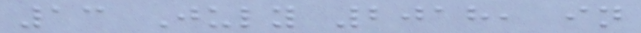13 July 2018, in
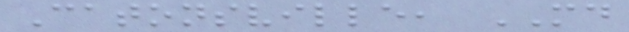Catonsville, MD
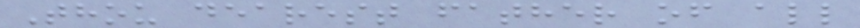Thou dearest father of all
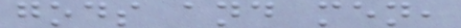gods and men,
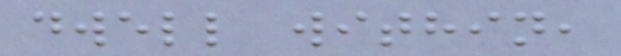dwell within,
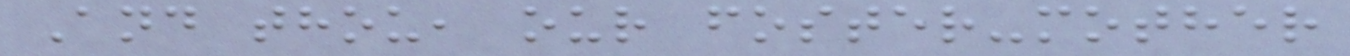And thou, our foster-mother
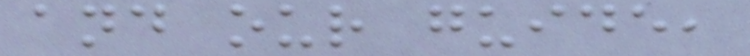and our guide,
